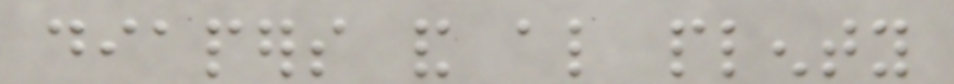diapers and also plenty
